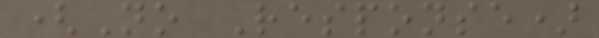(No Response)
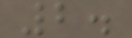2.
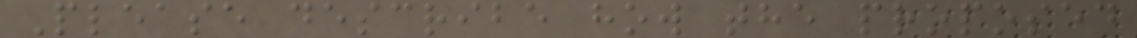Please describe how the proposed
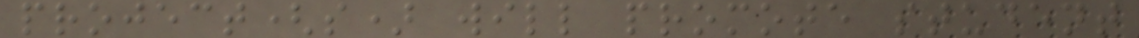project(s) will promote student
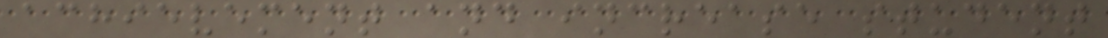achievement and increase student
